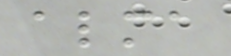alma
